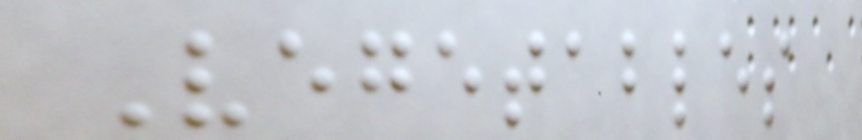Vegetables
